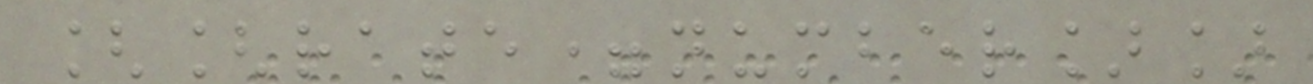[[rate=number]]
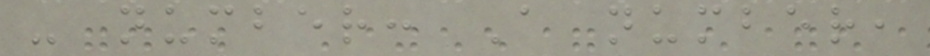- number: A number,
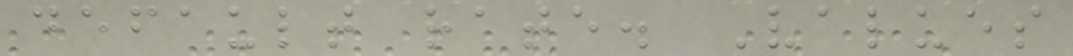default rate. Values
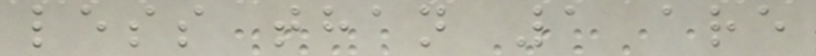less than 1 are
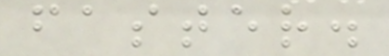faster.
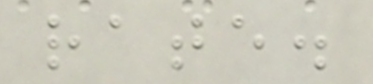rate.
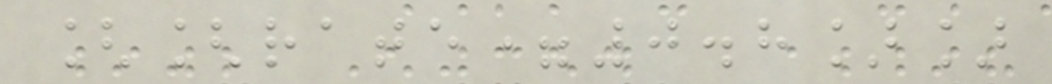[[rate=0.8]]
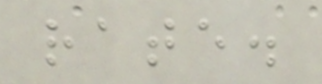rate.
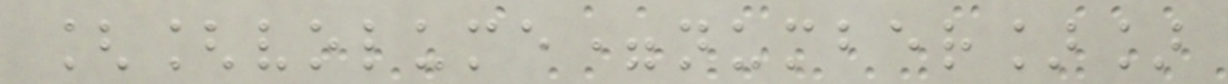[[volume=number]]
